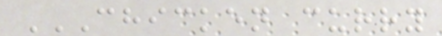CHICKEN CURRY
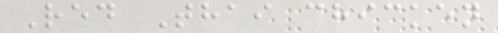Red Thai chicken
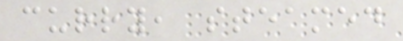curry, steamed
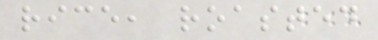rice, roasted
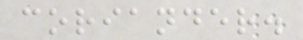coriander.
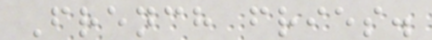French fries.
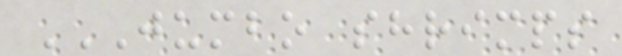JUMBO SHRIMPS
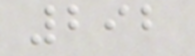292
